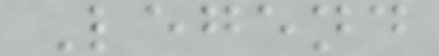Legend
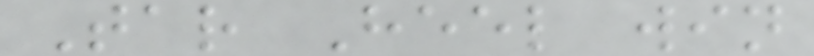Tar Heel win
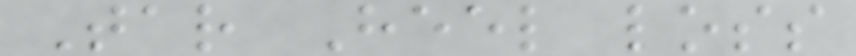Tar Heel loss
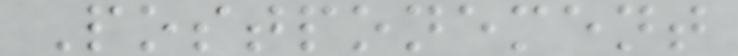Postponement
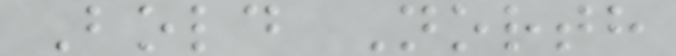Bold North
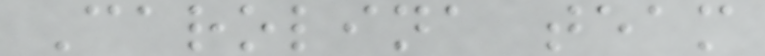Carolina team
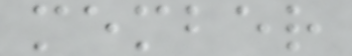member
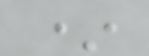*
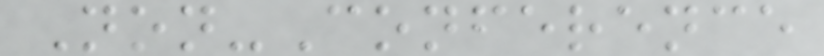Non-Conference
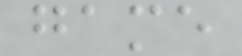game
